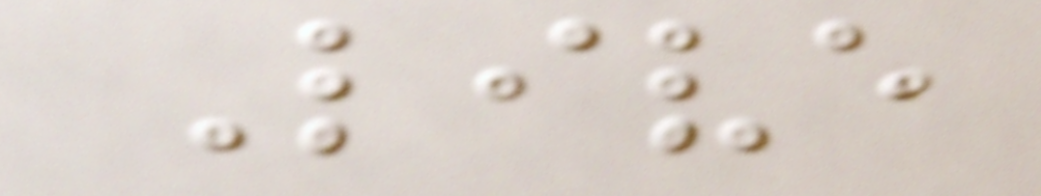Live
